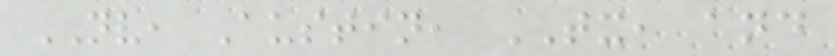NV, Austin, TX, and
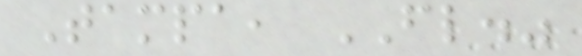Tampa, FL."
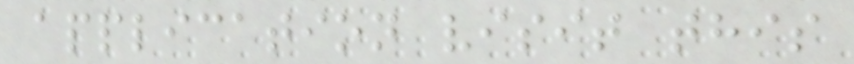application visit this
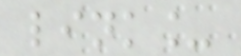link_
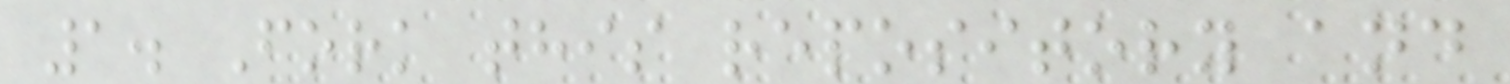1. Fork this repository and
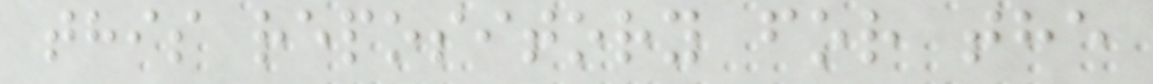this repository for the
